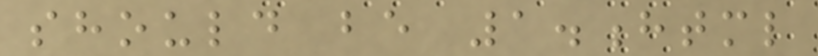should be 1.html
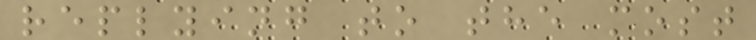replying to the most
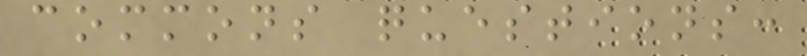commons questions:
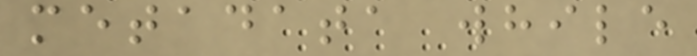metadata while
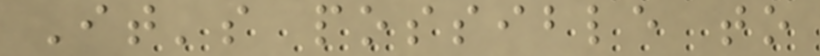It's possible to
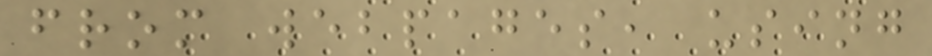from webpages, using
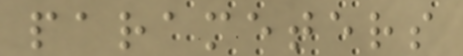parameters
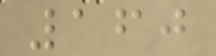160
